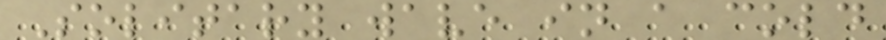Solitary wave in a cold
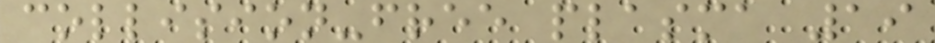collision-free plasma 19
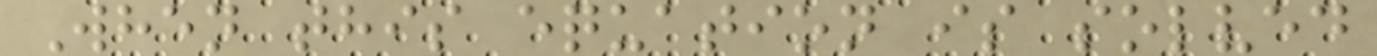When this equation is solved
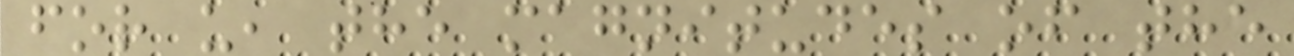for u, the magnitudes of the
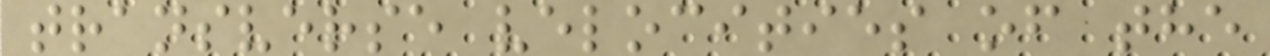transverse velocities of the
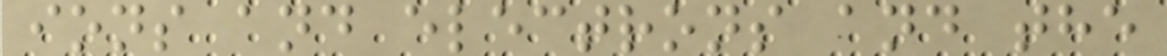ions and electrons and the
